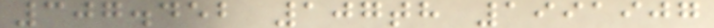307.452 107th 1991907
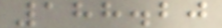188.20
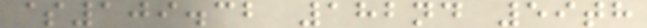$109.32 182nd 59th
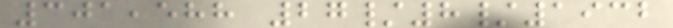301,588 27/8/1932
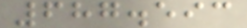687.593
